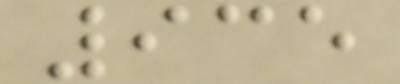935
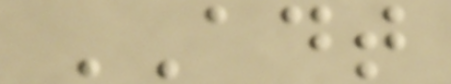ADT
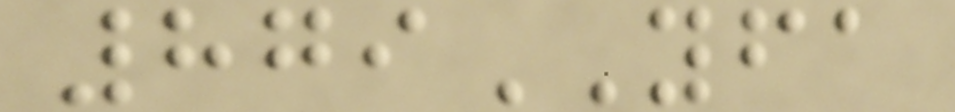879YFA
